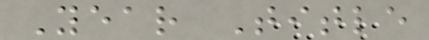Year Title
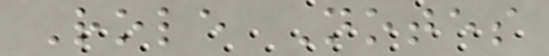Role Notes
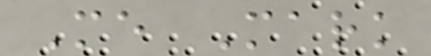Me Mark
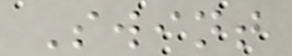Swint
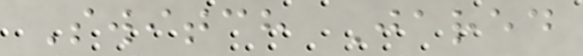Switch Jared
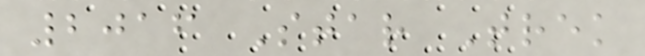2016 Star Trek
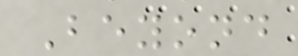Beyond
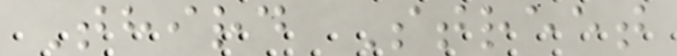Third Street
